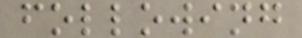following
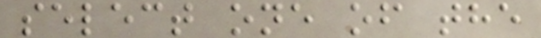select one of the
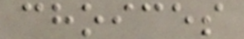choices
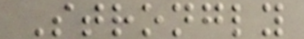Strongly
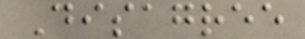Disagree
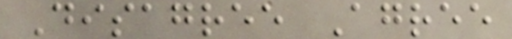Disagree Agree
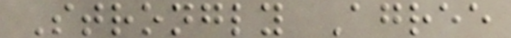Strongly Agree
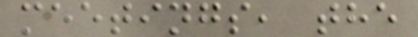meetings, the
